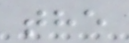the
